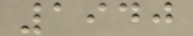1940
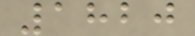1820
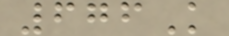676K
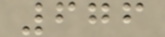676
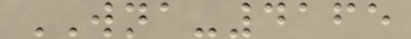WNA-4165
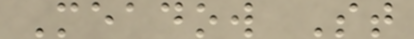Meadow St
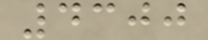4300
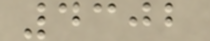4302
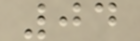04
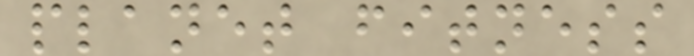planet fitness
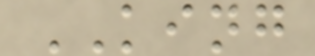KING
